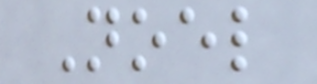Noel
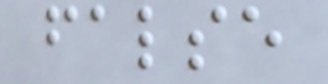false
